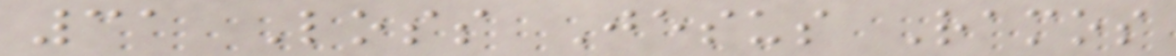31 Loss Jesus Ramos
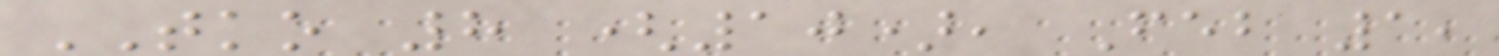TKO 8 (10), Feb 1,
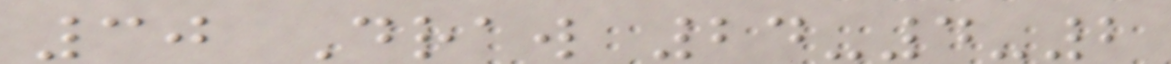30 Draw 24-4-2
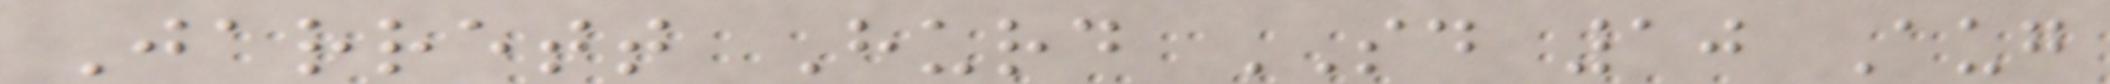Jarrett Hurd SD 10 Aug
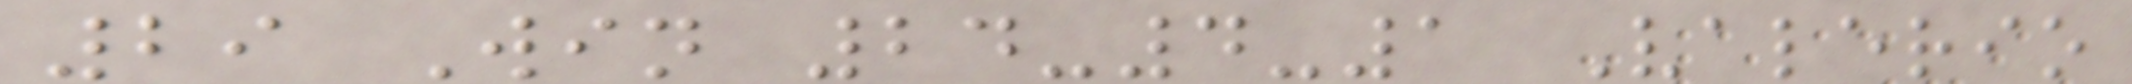29 Win 24-4-1 Valerio
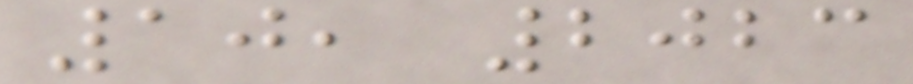10, 2023
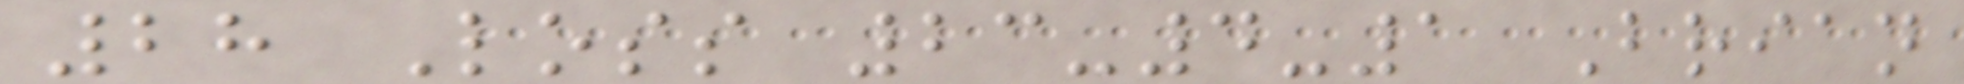28 Loss 23-4-1 Brian
